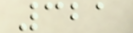321
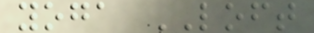yoga LOFT
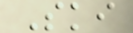Ski
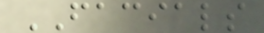FACIALS
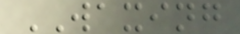WAXING
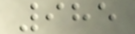985
